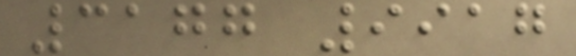3177 9917
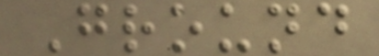Ground
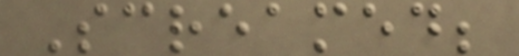Screamed;
